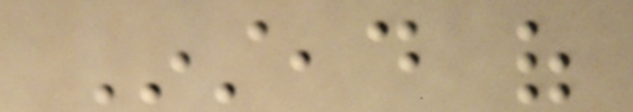Instead of
